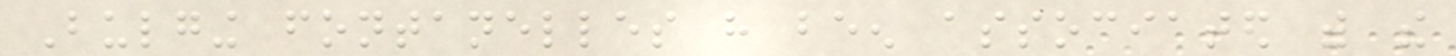Bulging fontanelles have been associated with the
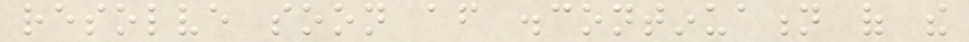resolve soon after discontinuation of the
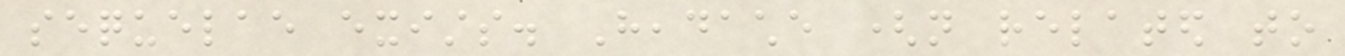sequelae exists. Headache (not related to
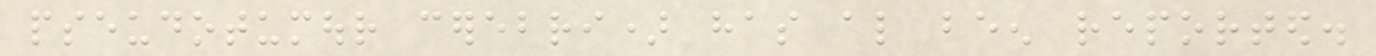pseudotumour cerebri) has also been reported.
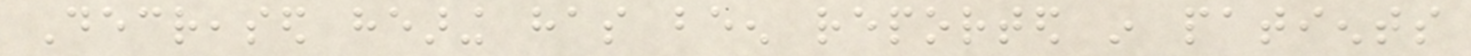Decreased hearing has been reported in patients
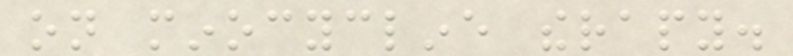on minocycline therapy.
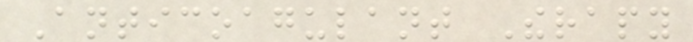Anticoagulant Therapy
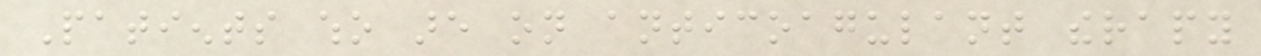Patients who are on anticoagulant therapy
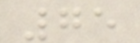75
